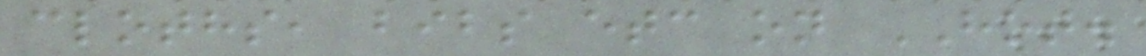cloths, bibs etc on HOT.
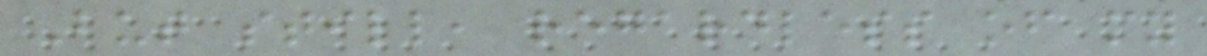But still, regardless of my
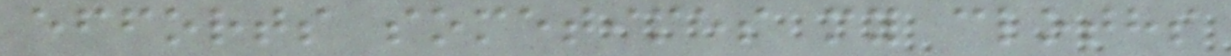efforts sometimes my cloths
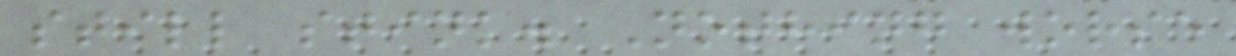still stink. Nothing worse
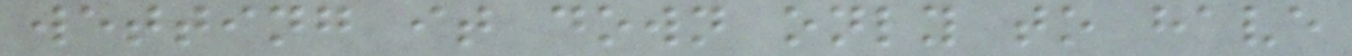wetting it down only to have
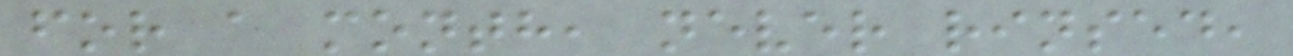for a month, never rinsed,
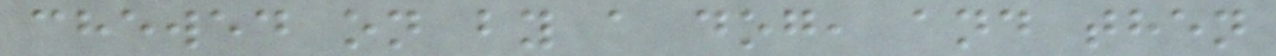chewed on by a dog, and then
